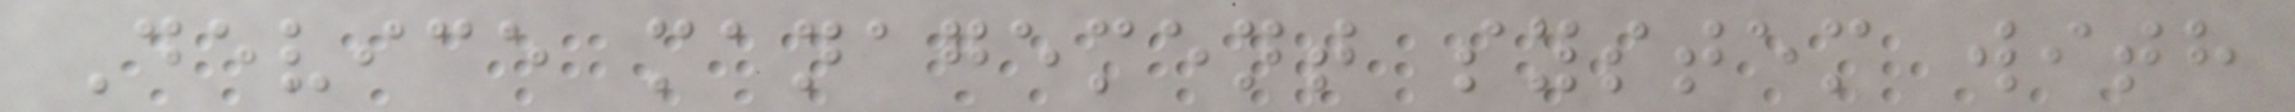Device management system with
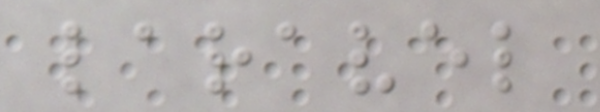laravel
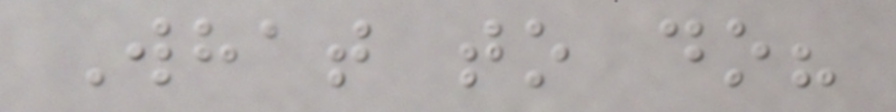What to do?
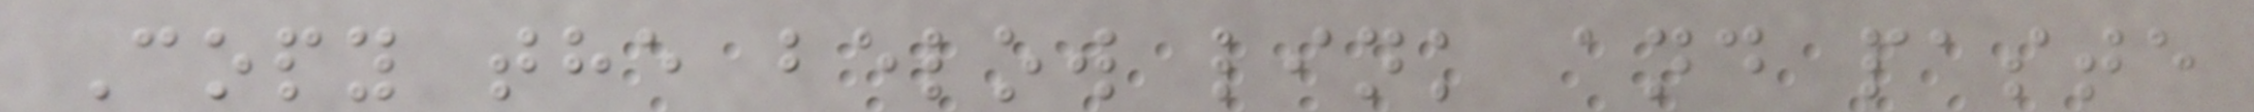Copy the below link and paste
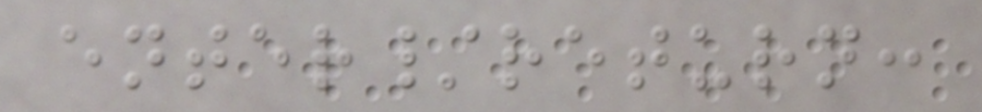enter/return:
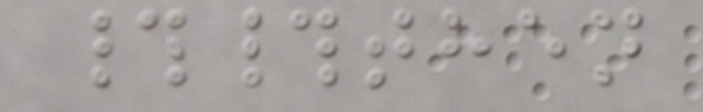##then
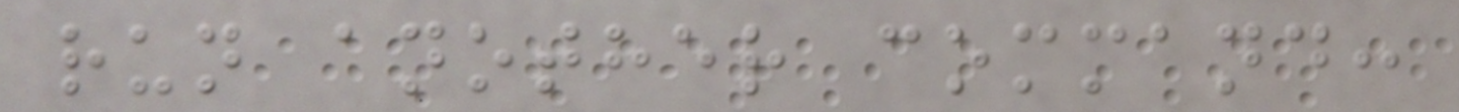run another command:
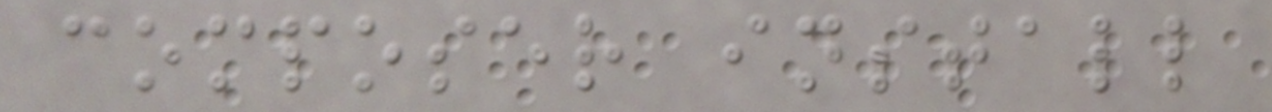composer install
